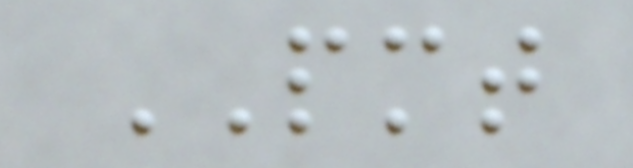PMT
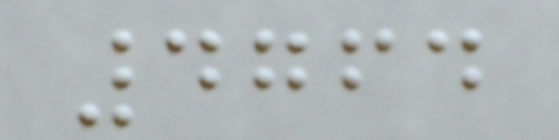4764
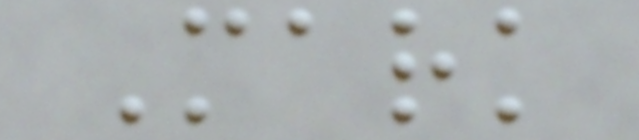Mark
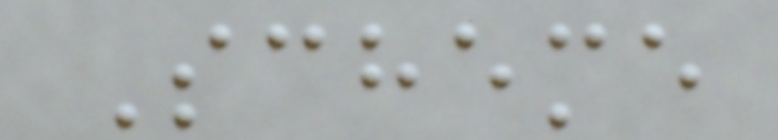Scheme
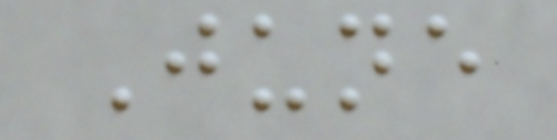June
